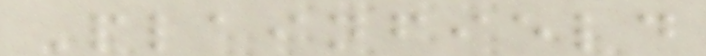Plainfield
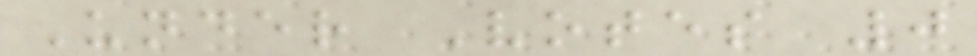Under Votes 0
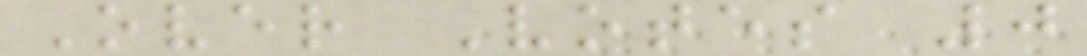Over Votes 0
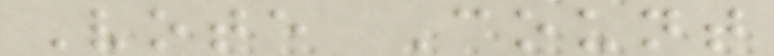Vote Count
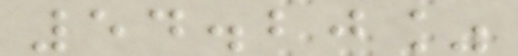54.20%
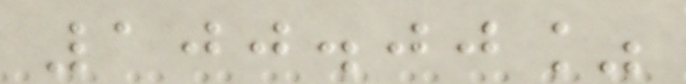100.00%
